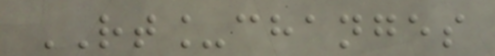RT_changes
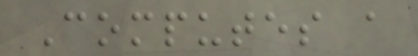Computes a
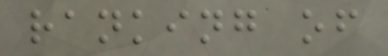ranking of
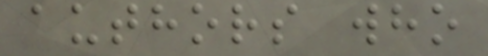authors who
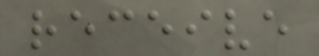receive
